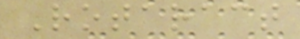Rotaract
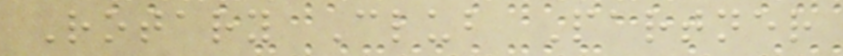Rotary Club Partner
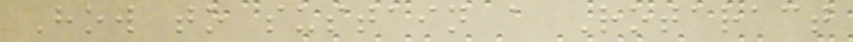How to sustain a Rotaract
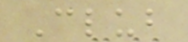Club
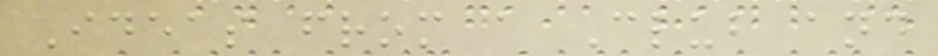Ideas from a Club and
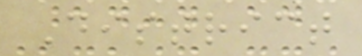District
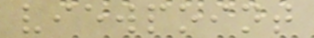viewpoint
